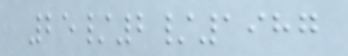25/2/1987
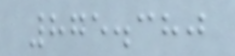875.380
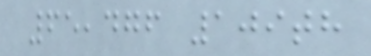65,476 109th
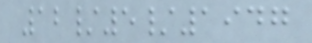12/5/1947
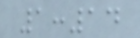1:14
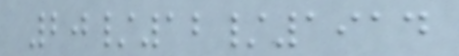20/12/1914
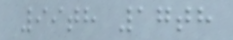99th 17th
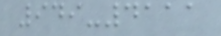949-4111
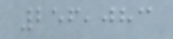256,083
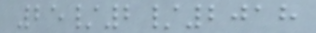25/2/2018
